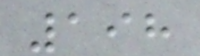198
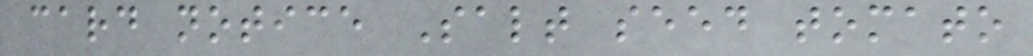card notice Salt seed tomato
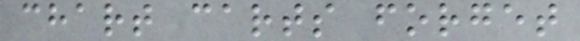chart carts forget
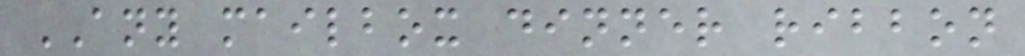ANY mailbox dinner ribbon
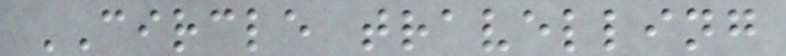CIRCLE travelling
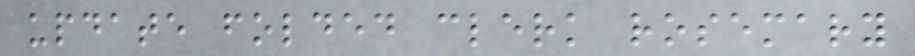update folded clerk rosemary
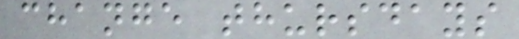change thursdays
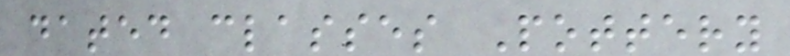dated classes Pottery
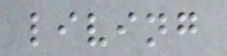living
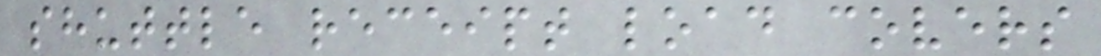shuttle receipt load covers
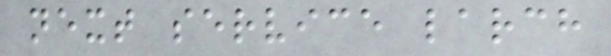next service larch
